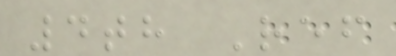4th Ref
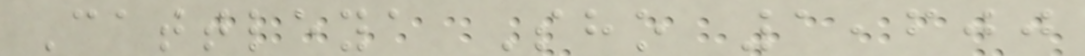Cattleya Sho 1,600
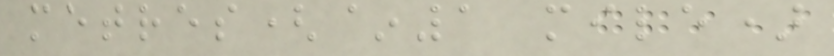metres(~1 mile)
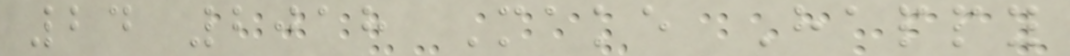24 2018 Make Happy
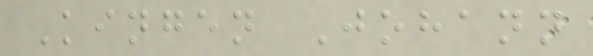Kingen Johann
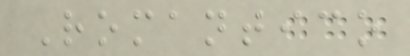Romantico
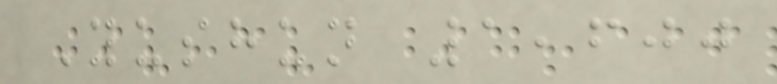Yushun 1,600
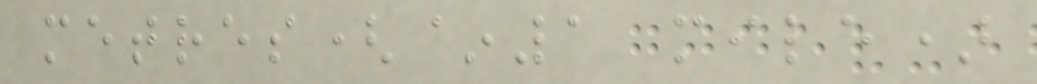metres(~1 mile)
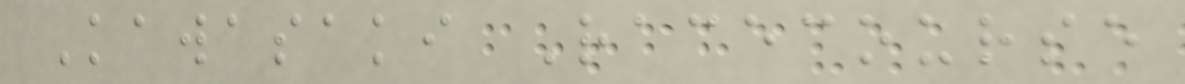Kawasaki Racecourse
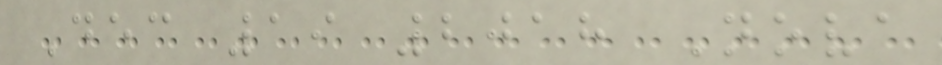Dec 19 2018 Nova
